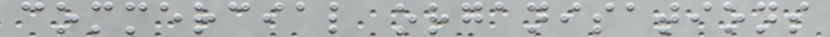commercial organisations
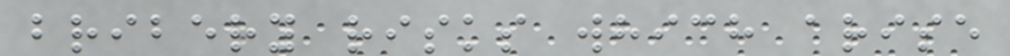bribery risks which arise
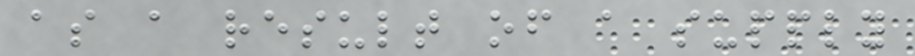as a result of a supply
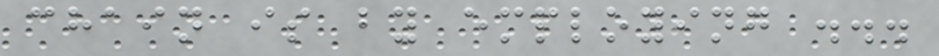chain is by employing ...
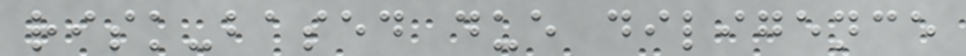risk-based due diligence
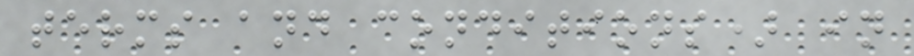terms and conditions) in
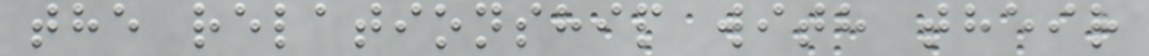the relationship with their
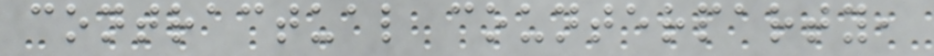contractual counterparty,
